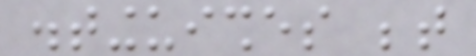distinguishes between
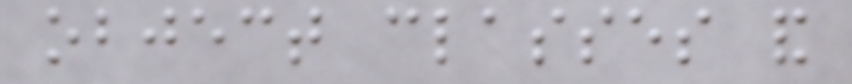object classes and
